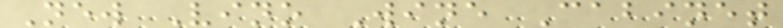New Vino Wine Cabinet
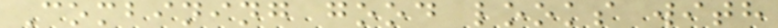Combining good looks with
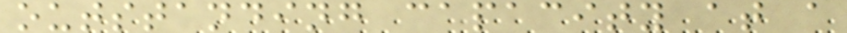outstanding capacity at a
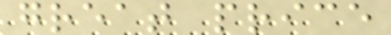great price
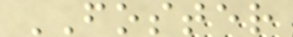FOSTER
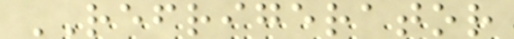REFRIGERATOR
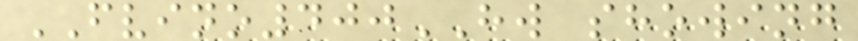FVINO400HW showing
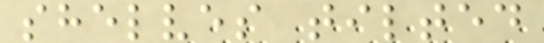shelves tilted
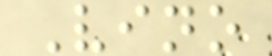Vino
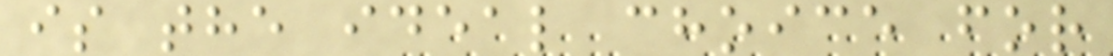is the ideal choice for
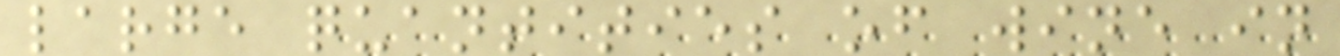large quantities of wine in
